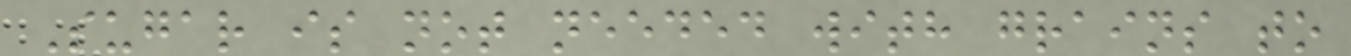Sugar is not needed with grains to
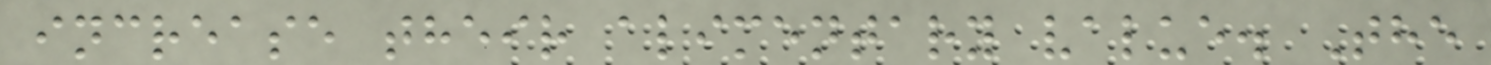increase their alimentary value. The
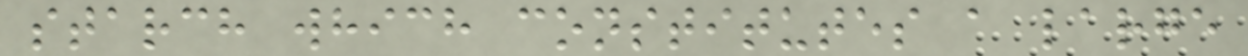starch which constitutes a large
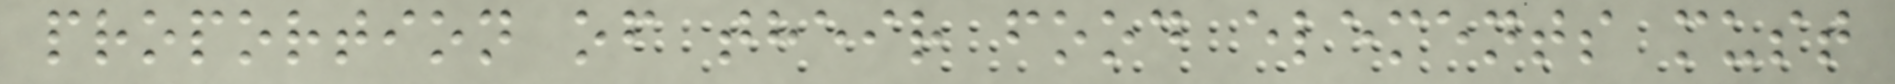proportion of their food elements must
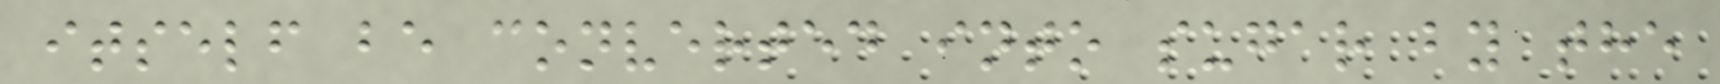itself be converted into sugar by the
